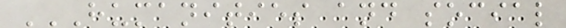HUMANITIES AND SOCIAL
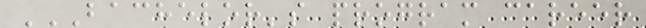BACHELOR'S PROGRAM CAREER
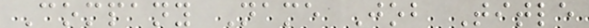Company Name Job Title
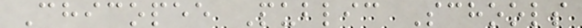Chicopee Public Schools
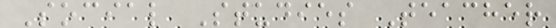Social Studies Teacher
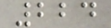224
